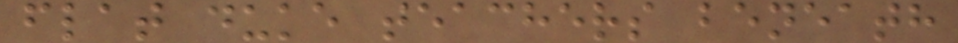flat duke teachers beneath
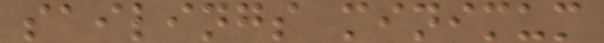sailings minimum
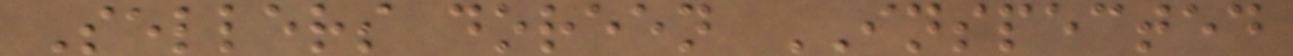Sellers doreen INSPECTED
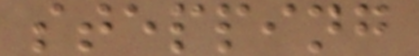stepping
